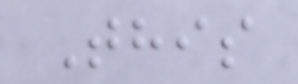This
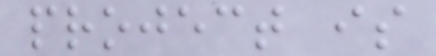project is
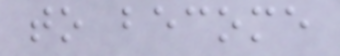to become
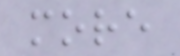more
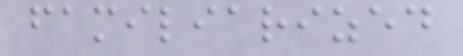familiarized
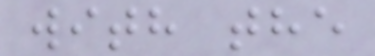with the
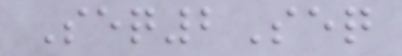Seq2Seq
